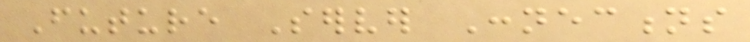Future Server Connections
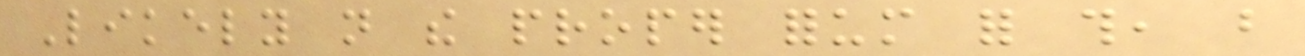Likely not the proper forum for this, but
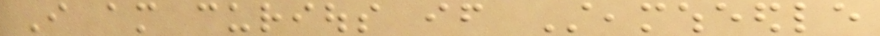I am curious if Steamwheedle
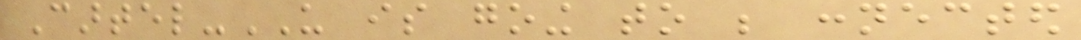Cartel-US is going to be connected
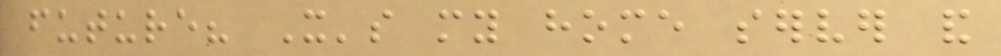future? It's my home server and
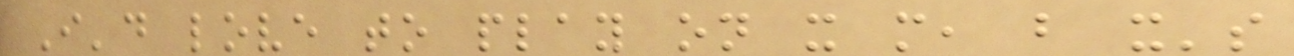I'd love to play on it more, but it's
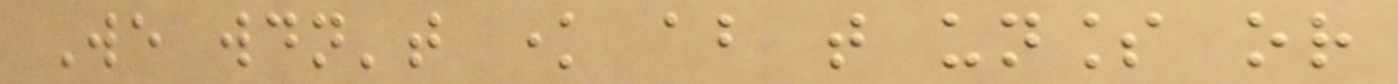We wouldn't know about that unless or
